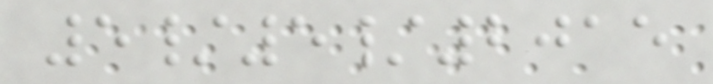5/5/2015
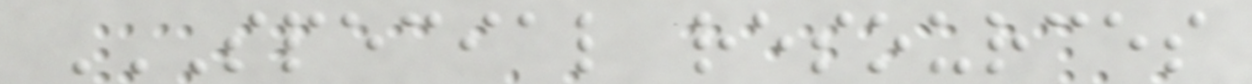SPECIAL RESOURCES
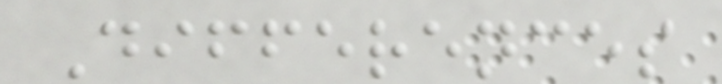Differences
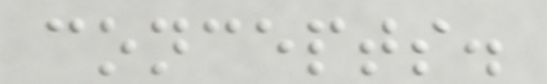concepts.
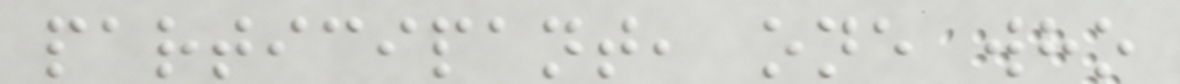participant, one who
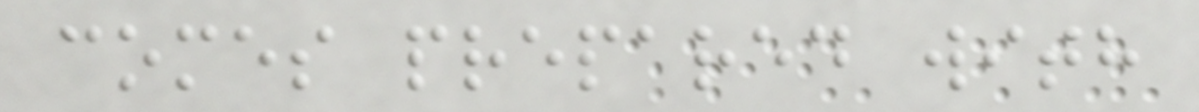comes prepared with
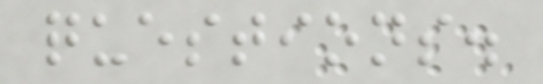questions.
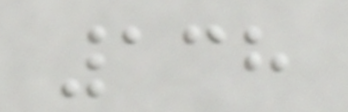138
